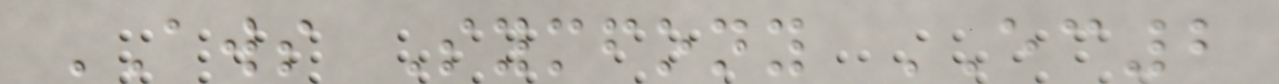AWS Symfony EC2
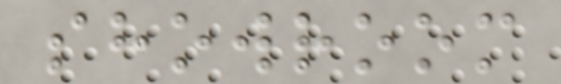showroom
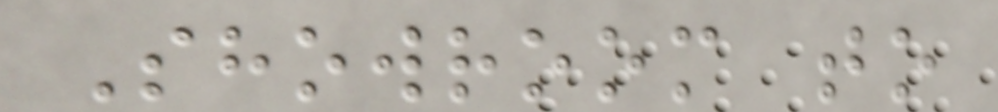Showroom to
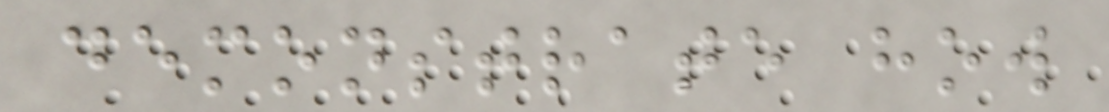demonstrate how
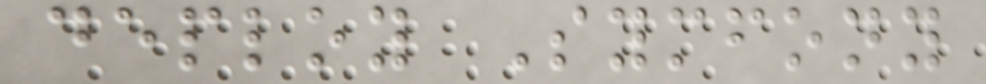deploy Symfony
